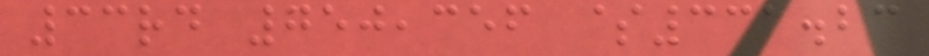33rd 750,356 $331.23
